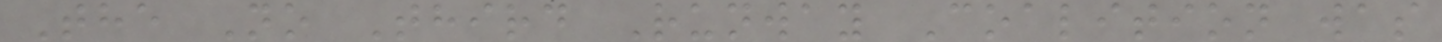The No Third Runway Coalition was
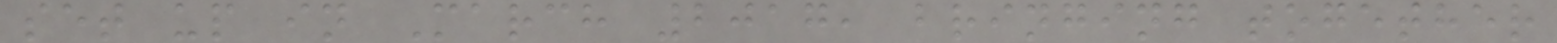set up in March 2017, bringing together
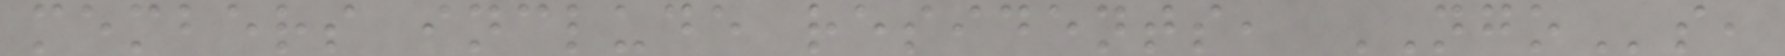members include residents, NGOs,
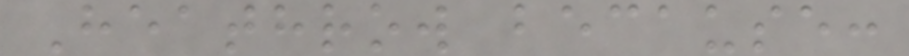Heathrow because:
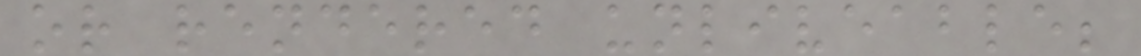or rendered unliveable;
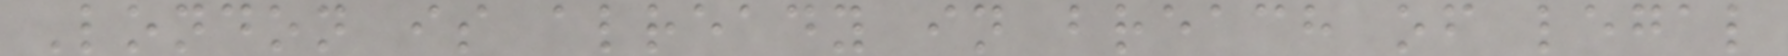London is already in breach of legal
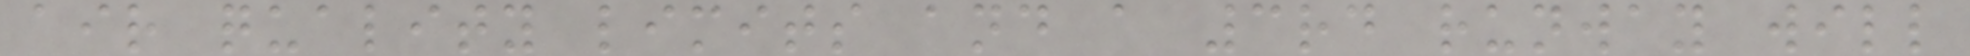air quality limits and a 3rd runway will
